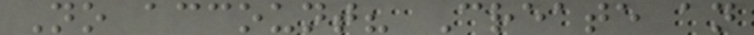No account? Create an
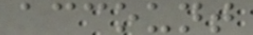account
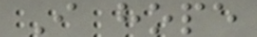I hope
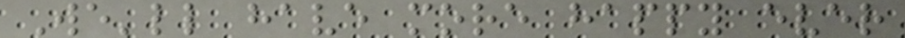We'll have more happy ever
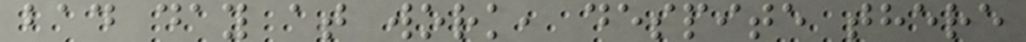bad day at work, despite there
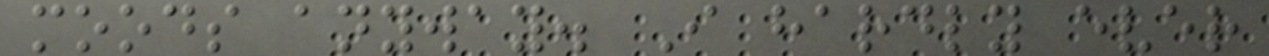moods anyway. I hardly ever
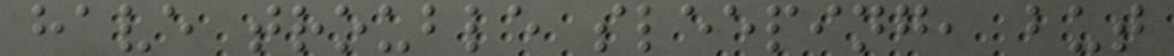have trouble sleeping, but
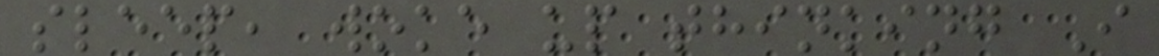sleep, woke up thinking I
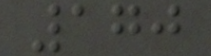170
